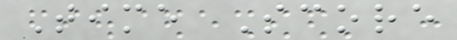Time Score
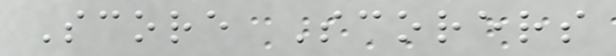Score Scorers
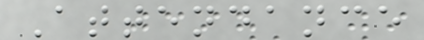Attendance
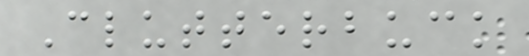Clutterbuck
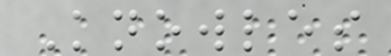Knowles
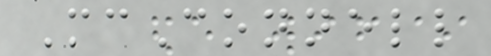McConnell
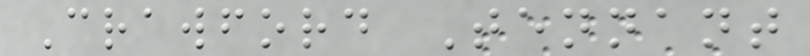Crawford Tennant
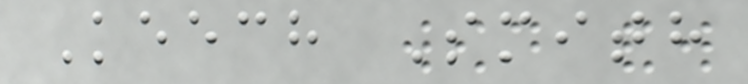Keech Smith
